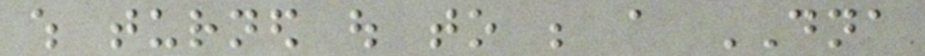which turned out to be a DNA
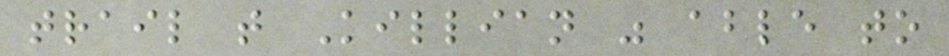trail that Killian was able to
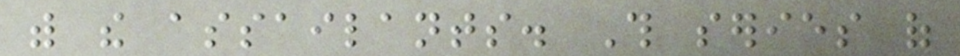with the assailants. This series of
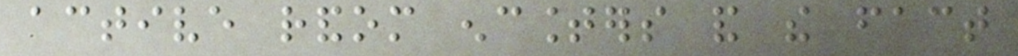active random encounters and the fact
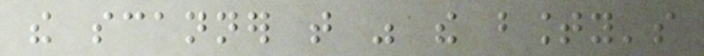the scanner that was the bounty's
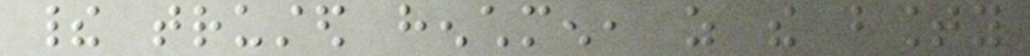their trusted henchmen, as the bounty
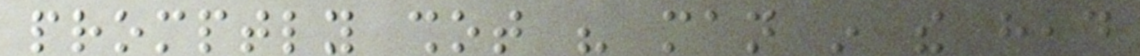promptly shot his man in the head
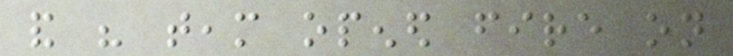and his team opened fire on
